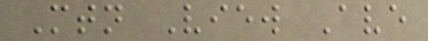Mtn View Ave
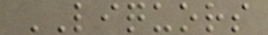LIQUORS
